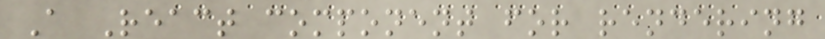A React component for rendering
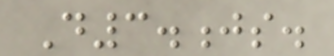D3.js.
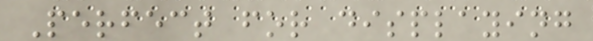Perfect for displaying
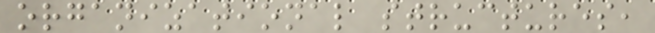organizational structures,
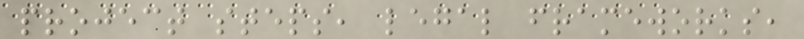project steps, legal frameworks,
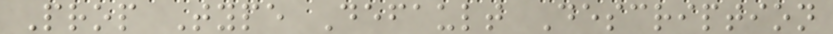Prop Type Default Description
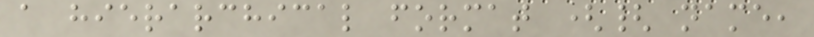a hierarchical format ({ name,
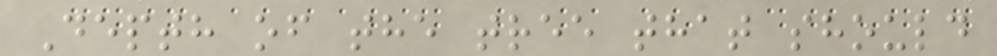Depth of the tree that should
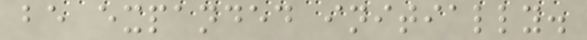be expanded initially.
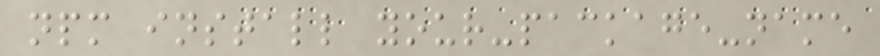npm install your-package-name
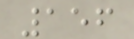156
